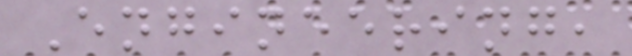Engineering,
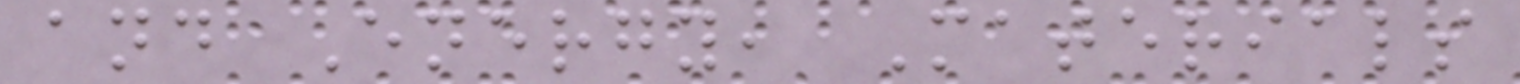and Energy, Materials
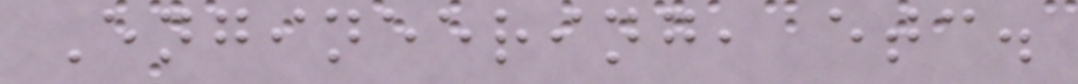Engineering, etc.
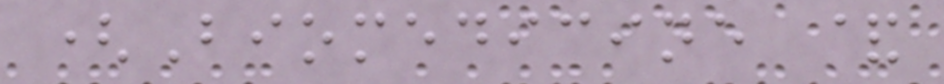(Biomedicine &
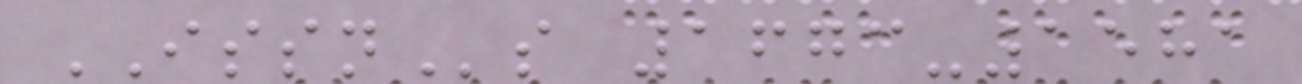ISSNs 1673-1581
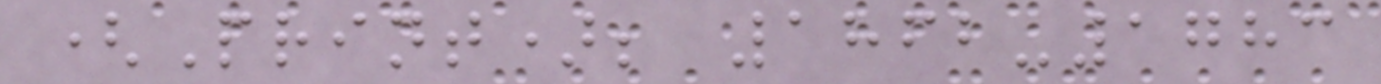(Print); 1862-1783
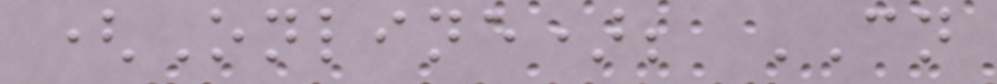(Online); CN
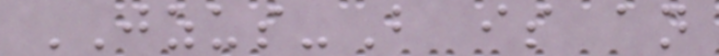JZUS-B is an
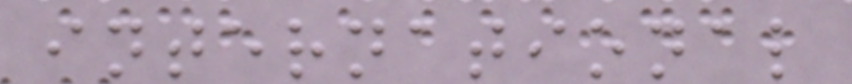international
